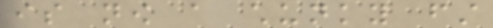is now a chunky first
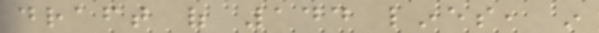draft of 144 lines, in
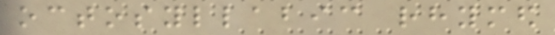octosyllabic rhymed
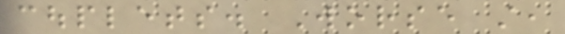couplets. Worse still,
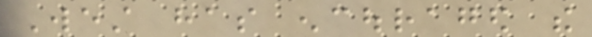West has encouraged the
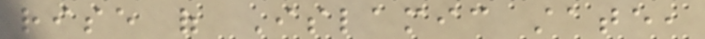rise of Islamic state,
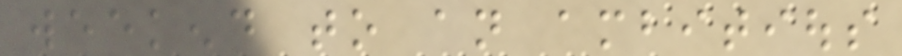weekend to an ambitious
